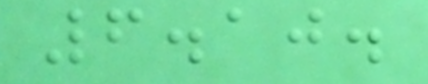6.10.
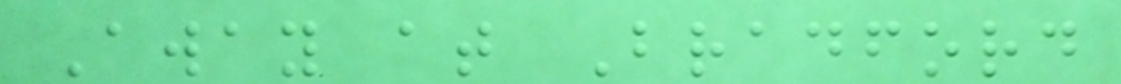Away at Bradford
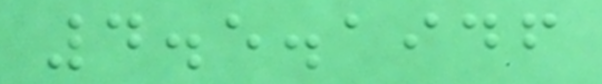4.5.1946
